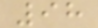98
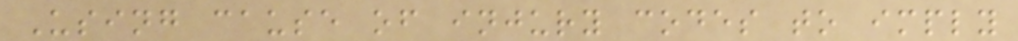Using cause of injury codes to imply
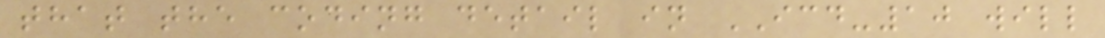that the coding detail in ICD-10 will
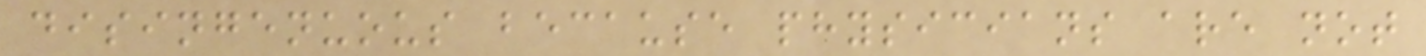disingenuous because physicians are not
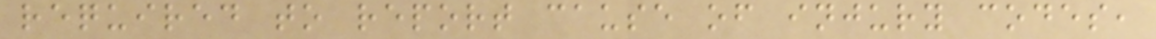required to report cause of injury codes,
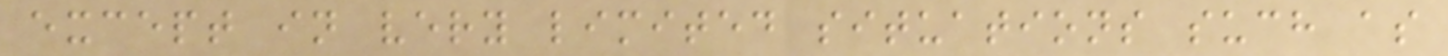except in very limited situations such as
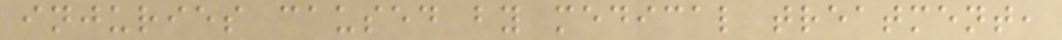injuries caused by medical treatment,
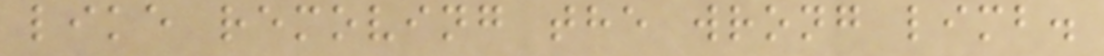like removing the wrong limb.
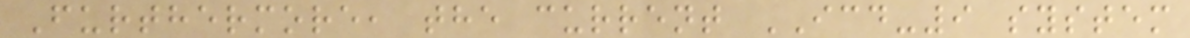Furthermore, the current ICD-9 system
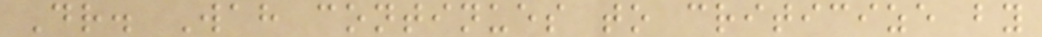Dr. Wah continues to criticize by
